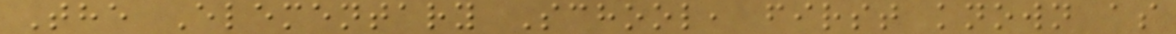The Elementary School, first known as
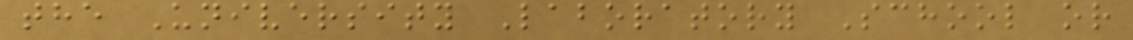the University Laboratory School or
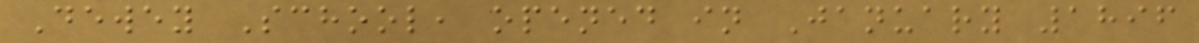Dewey School, opened in January 1896
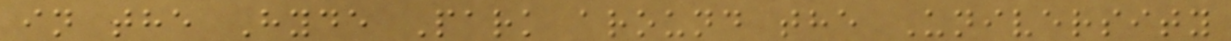in the Hyde Park around the University
